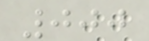000
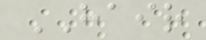HAIR
